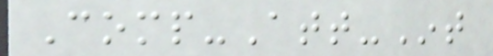Comp-Att-Int
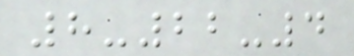8-22-4
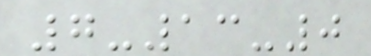7-13-0
